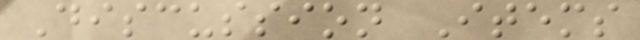Discussion Items
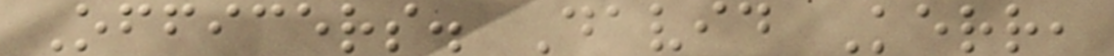Officers. David Kerr,
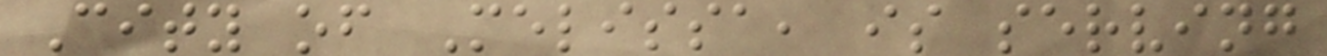City of Melissa, is serving
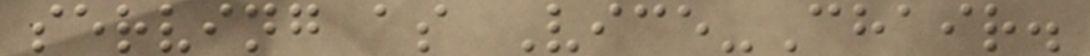serving as Vice-Chair.
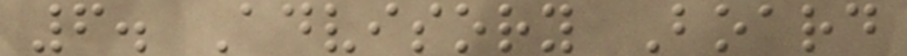6. Advisory Board
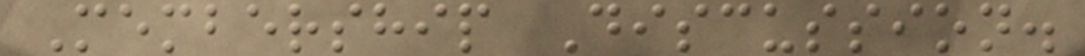Membership Discussion.
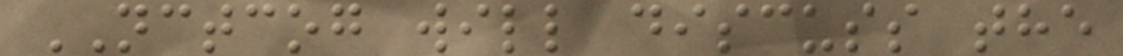NCTCOG will discuss the
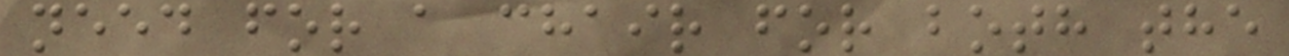need for a chair for both the
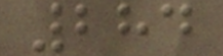284
